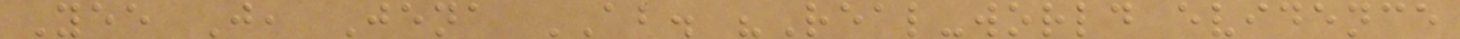Yee J, Jena AB. "Real-world evidence
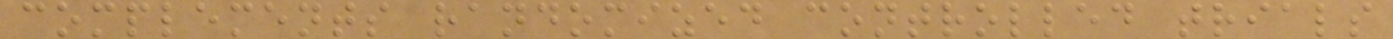complements randomized controlled trials
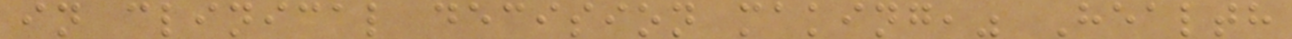in clinical decision making," Health
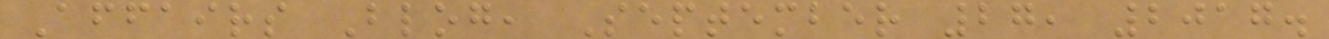Affairs Blog, September 27, 2017.
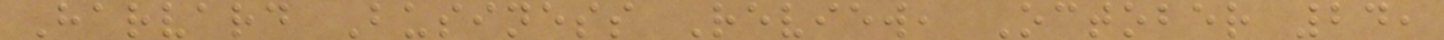Harvard Business Review, October 24,
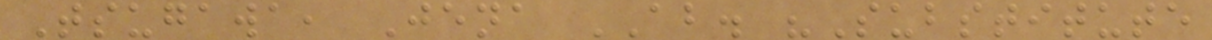Tsugawa, Jena AB. "Substitute
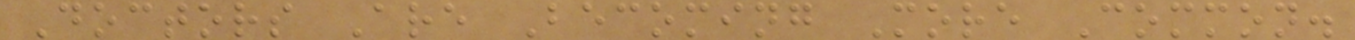Doctors Are Becoming More Common.
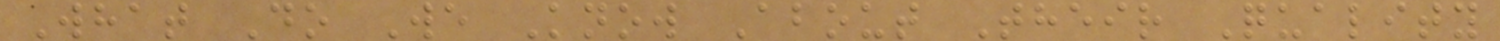What Do We Know About Their Quality
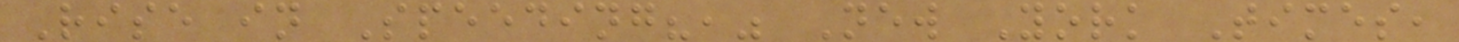Rise in Speeding?," New York Times,
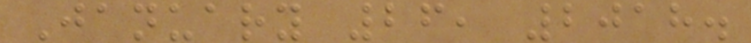January 26, 2018.
